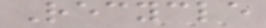Recycle
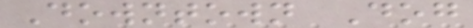Downtown Dog
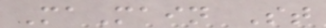MaMain St
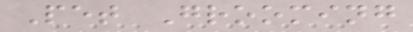Pet Grooming
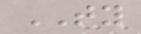TY
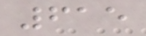615
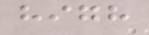high
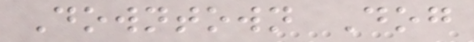Downtown Dog
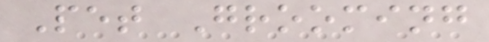Pet Grooming
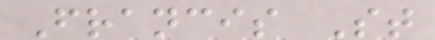Francis St
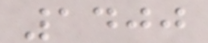1400
